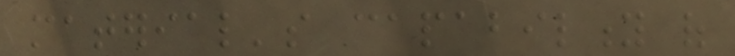material's capability of
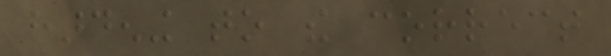hardening to the correct
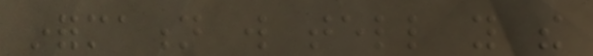information will tell you the
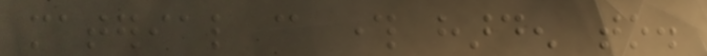material can through harden to.
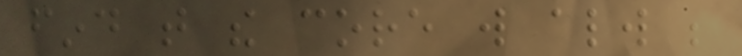find that the core will always be
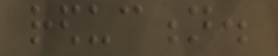reduction.
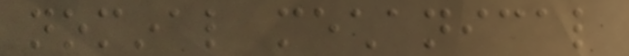nominal mechanical
